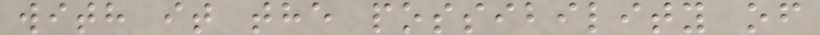with it the possibility of
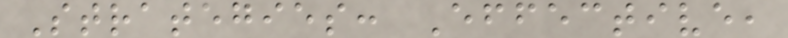Strategies: Effective,
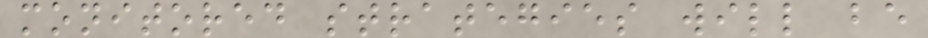monitored strategies will be
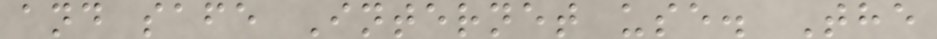and safe Internet use. The
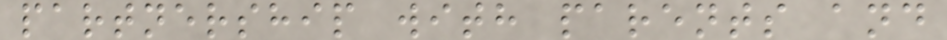partnership with parents and
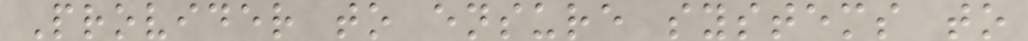Provider to ensure systems to
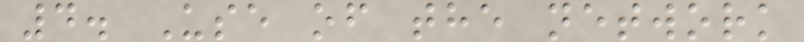4. Use of the network
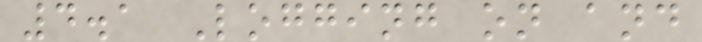4.1 Logging on and
